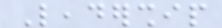Leadership
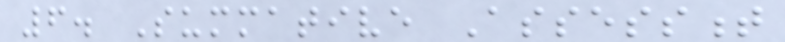6. Summative Assessment
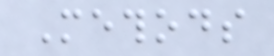Methods
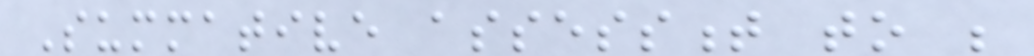Summative assessment to be
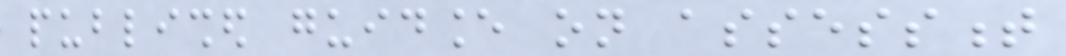published guidance on assessment
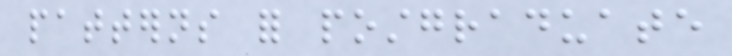patterns for postgraduate
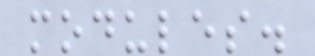modules.
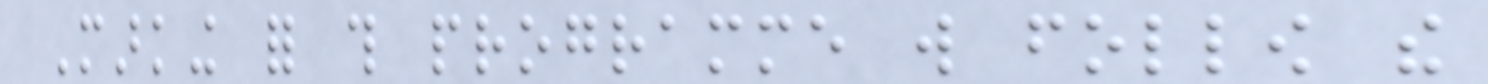Marking for this programme will follow the
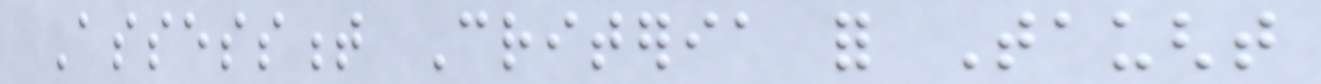Assessment Criteria for Taught
